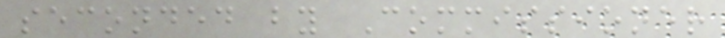seconded by Commissioner
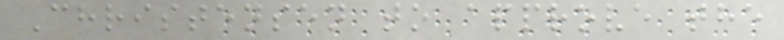Christensen to approve the
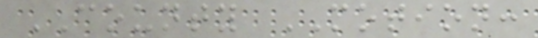COUNTY MOTION:
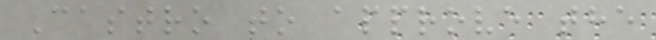Castro to approve the
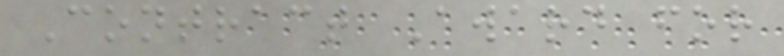Contract Award for
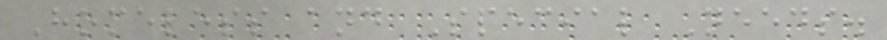Homeless and Special Needs.
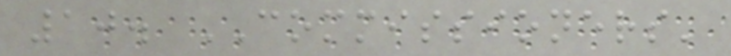10. COMMISSIONERS'
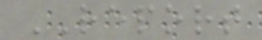REPORT
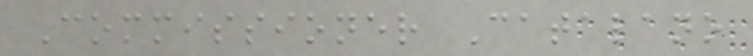Commissioner Catalano
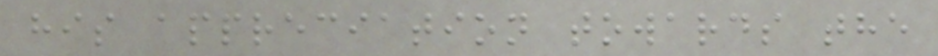his appreciation towards the
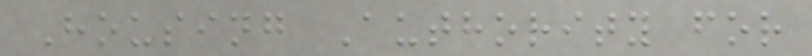Housing Authority for
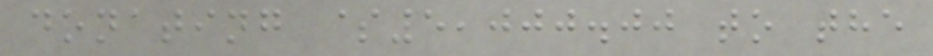donating $5,000.00 to the
